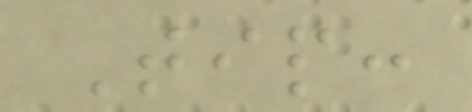Tip:
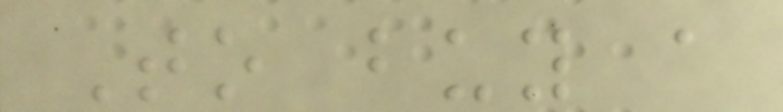To buy a
